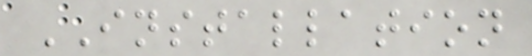INSTALLATION
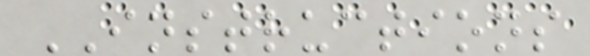INSTRUCTIONS
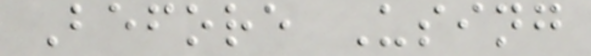Before Using
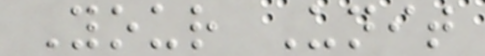Your Unit
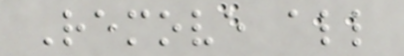Remove all
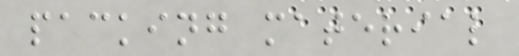packing material
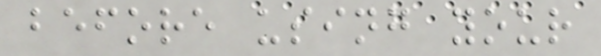before using your
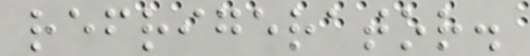refrigerator.
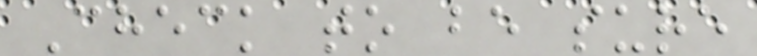Check to be sure
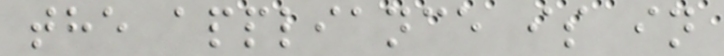the appliance is in
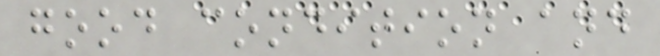good condition and
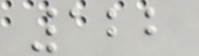122
